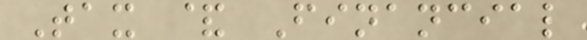Tax & Financial
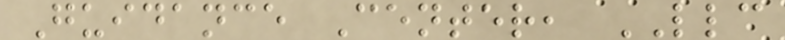Guidance Center, LLC
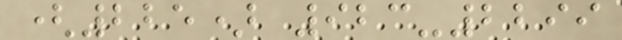(225) 923-2299
